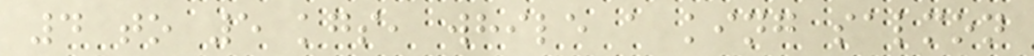4 to 5 kgs, while a king salmon
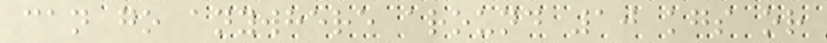can go anywhere around 10 kgs or
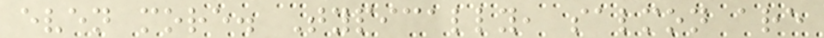even more. Typically, salmon are
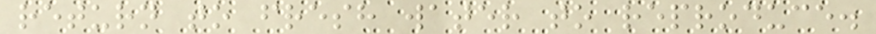return to fresh water to reproduce.
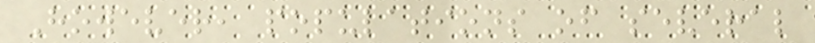However, populations of several
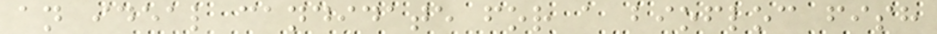an ideal candidate for a biofloc fish
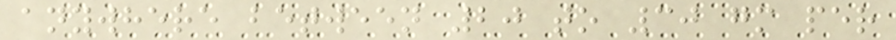anywhere between 20 to 30 gm per
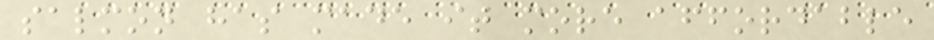salmon has made it more affordable
